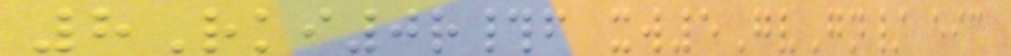8Rki0r#f xw5GvGn/ eic
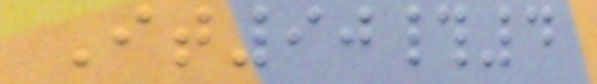It90#4
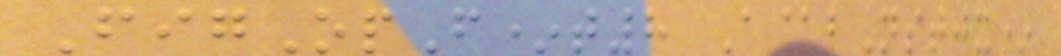FigOpF*t8 A@bNstjx*
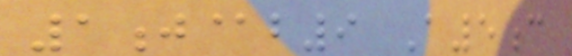1j@b9 A5c
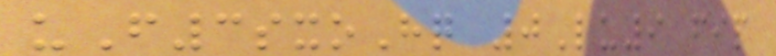uF3sxoHq 0Lu9 fip
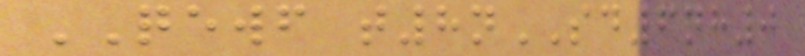QEWF t8nSD6nh0
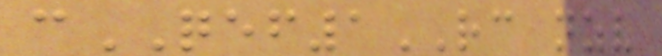cQEF1RC nzv
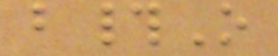b#O
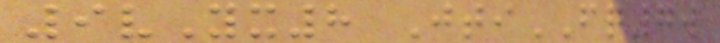9vYx8 JtiFQ7w
